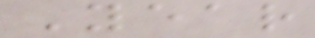Year
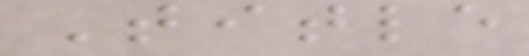Title
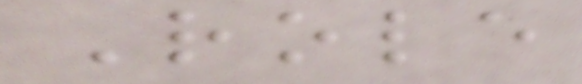Role
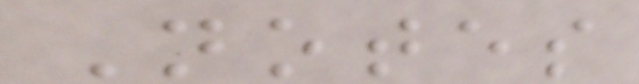Notes
